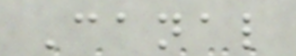Canal
